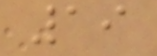19
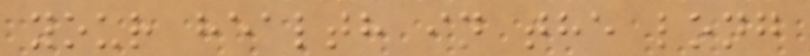your health in the long
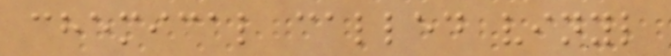chemical called vinyl
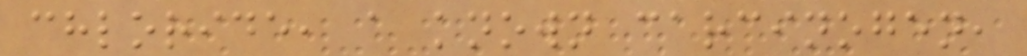chloride, a known carcinogen,
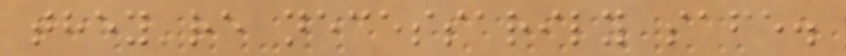they're necessarily safe.
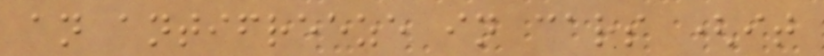an antifreeze in cars (it
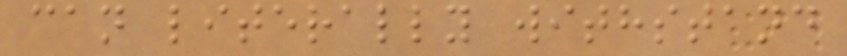can literally withstand
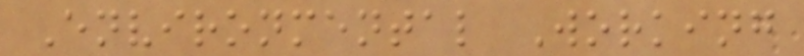Environmental Working
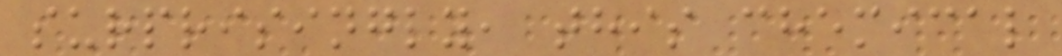surprisingly, this chemical
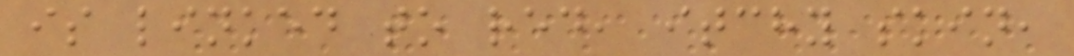is linked to red, itchy skin,
